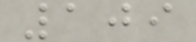109
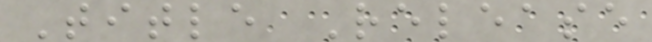Title Release
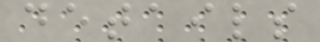details
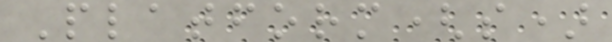Platform(s)
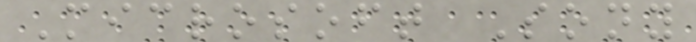Microsoft Sony
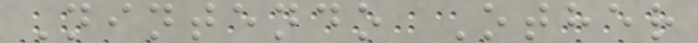Nintendo Other
